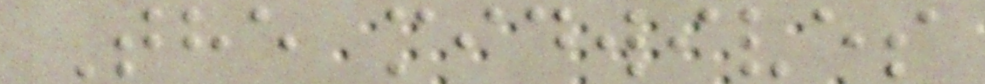The midwives
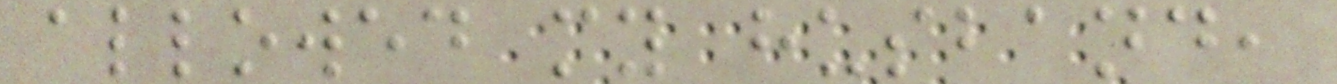allowed my husband,
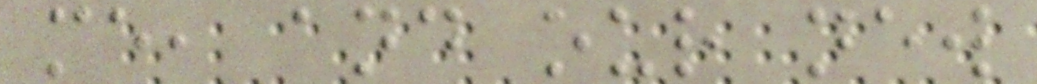me, and our new
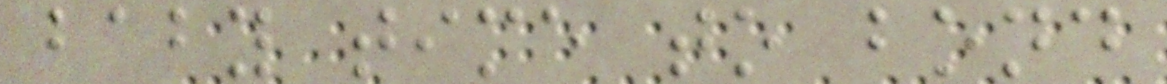baby time to bond
